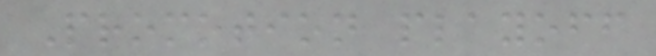Promotion playoff
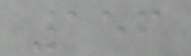156
